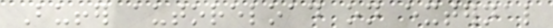Buffer autoreload on external
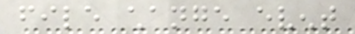file change event
